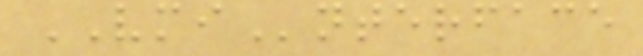VMInterface
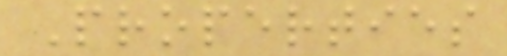Properties
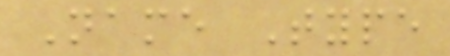Name Type
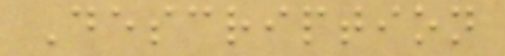Description
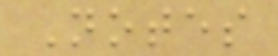Notes
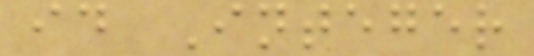id Integer
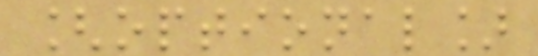[optional]
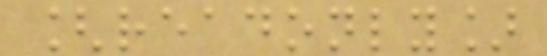[readonly]
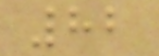82
